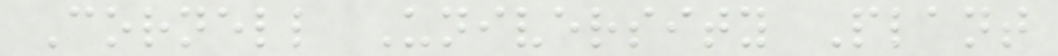Cornell University Plant
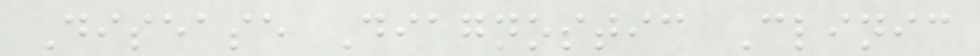Disease Diagnostic Clinic
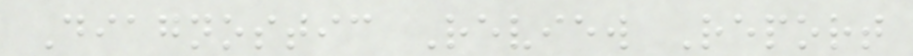Diagnostic Review Report
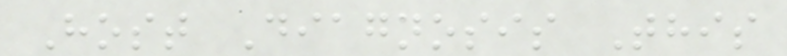Host Diagnosis This
